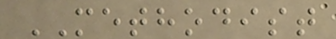METHODIST
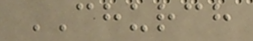CHURCH
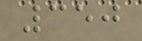350
